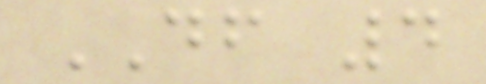DF 4
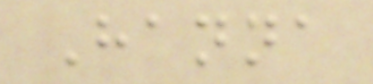Hanna
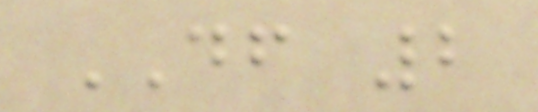DF 2
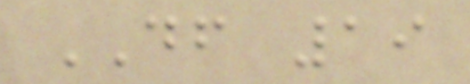DF 19
